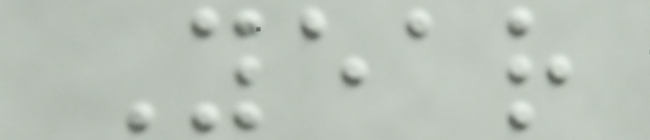Year
